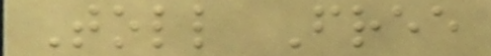Toll Free
